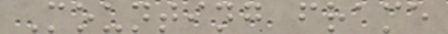Mounting frame
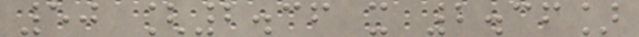50 [2.36 x 2.36]
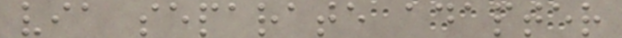via separate adapter
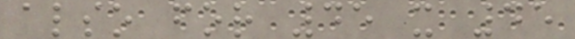also for 45 x 45
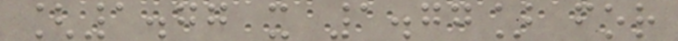[1.77 x 1.77] for
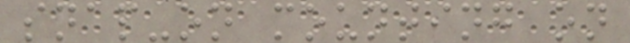snap-on mounting on
